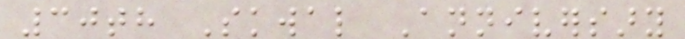30th Skwal Anniversary
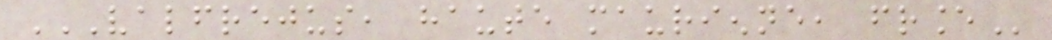VALFREJUS, HAUTE MAURIENNE, FRANCE
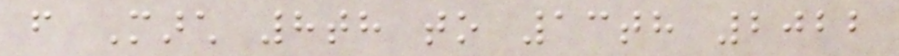from March 8th to 13th 2022
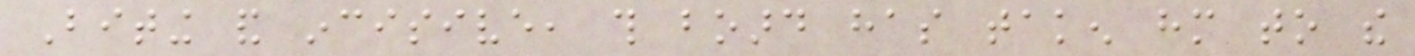Biting and incisive, this board has taken him to the
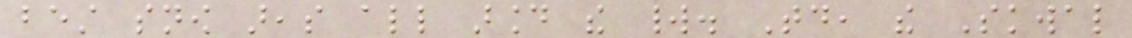best snow areas all around the world. Today, the Skwal
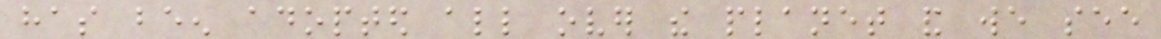has been adopted all over the planet and we see
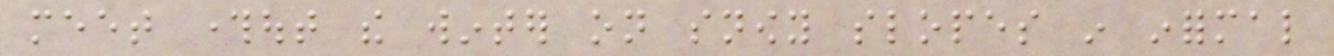meet throughout the winter on snowy slopes in informal
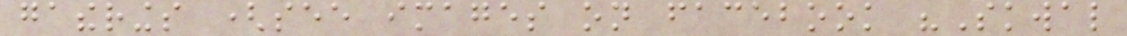gatherings (see images on facebook "Skwal
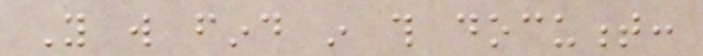You will find in this document:
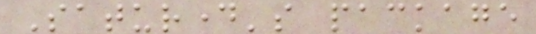Saturday's package
